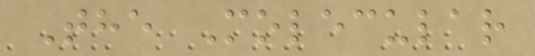The Molecular
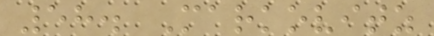58. Markovitz
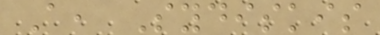A, Sydiskis
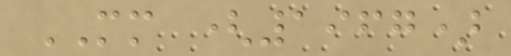MM (1967)
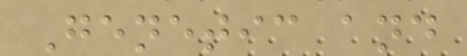Genetic and
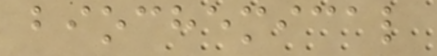biochemical
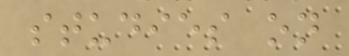studies on
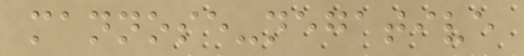mannose-negative
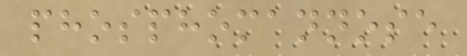phosphomannose
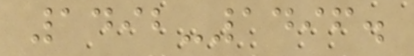1492-1496.
